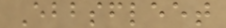Ebbsfleet
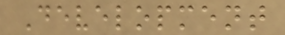Development
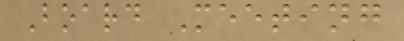Board Meeting
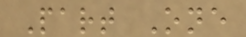Part One
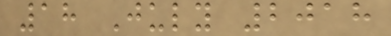18 July 2018
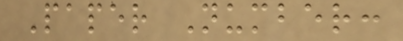Paper Number:
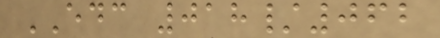EDC 018/062
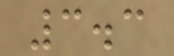3.3
